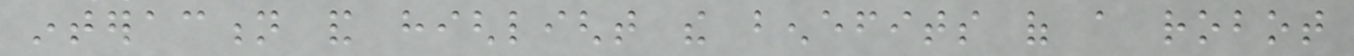interaction and highlight the benefits of a robot
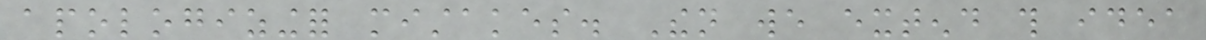apologizingfor mistakes. Then we extend this idea
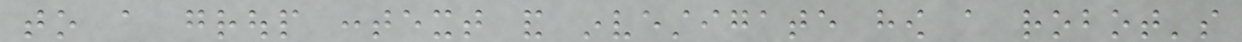to a group context and investigate how a robot's
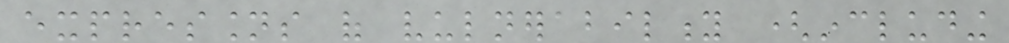expressions of vulnerability (including
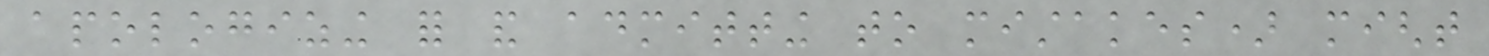apologizing for and admitting to mistakes) might
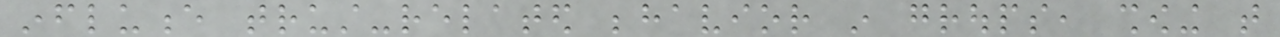influence trust-related behavior in groups, showing that
